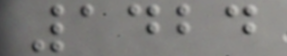1424
